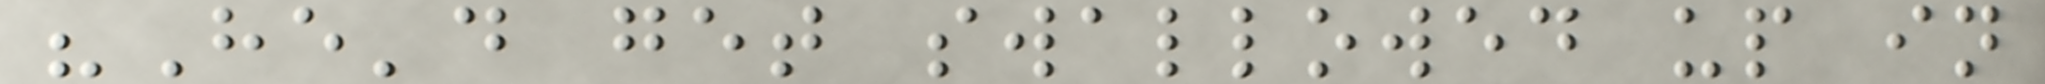"He'd get swallowed up in
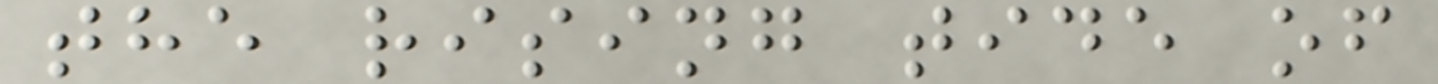the rising tide of
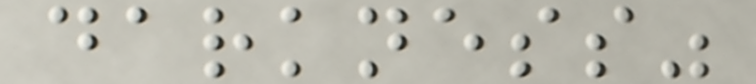darkness"
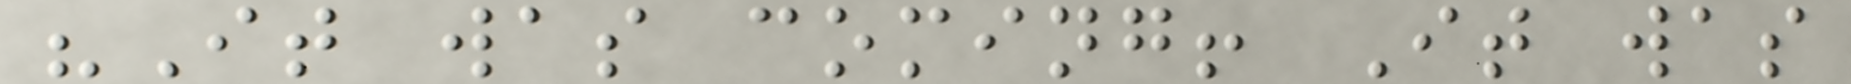"It was coming! It was
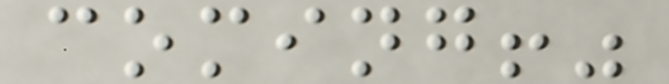coming!"
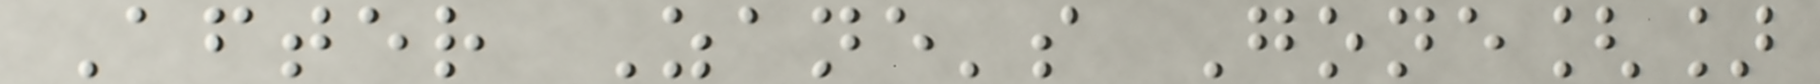After Zane's Gone[]
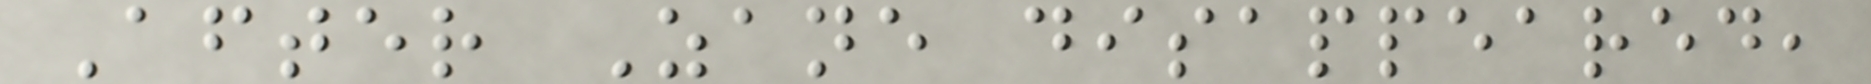After Zane disappeared,
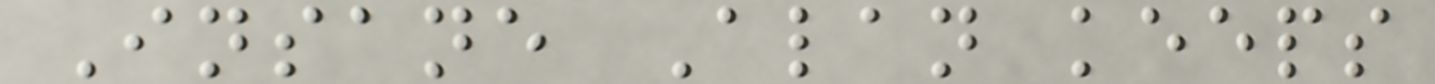Insane Alan keeps
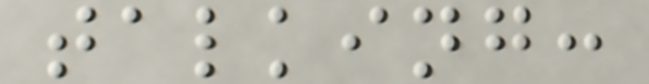talking:
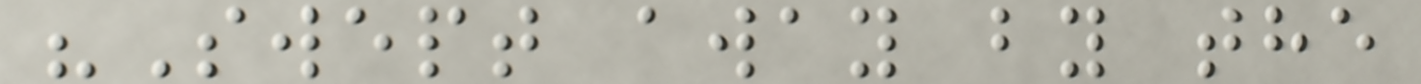"Swept away by the
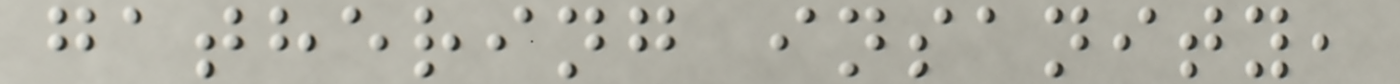gathering insanity,
